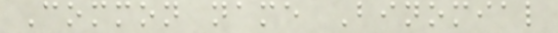Common name Binomial
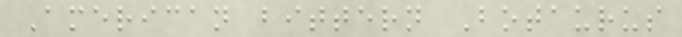American bittern Botaurus
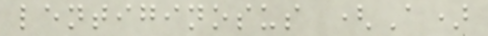lentiginosus (A)
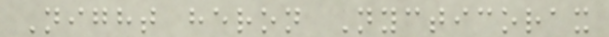Night heron Nycticorax
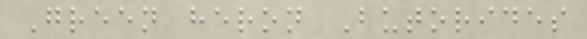Green heron Butorides
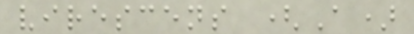virescens (A)
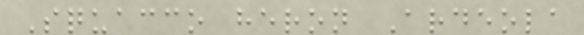Squacco heron Ardeola
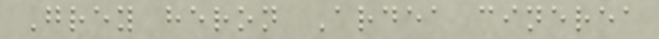Grey heron Ardea cinerea
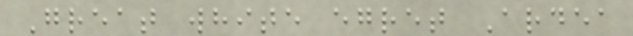Great white egret Ardea
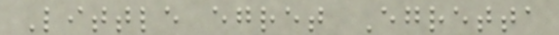Little egret Egretta
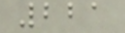221
